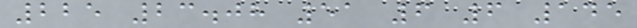225 23.08 51 6 6 145
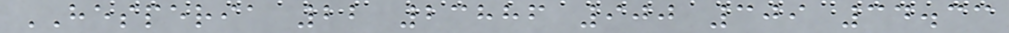HESPERIA 22 23886 900 309 34.33
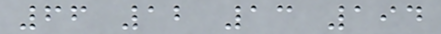66 12 13 194
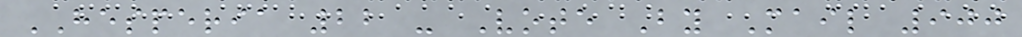HESPERIA 22 - Vote By Mail 900
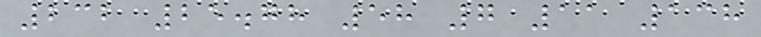232 25.78 58 7 11 138
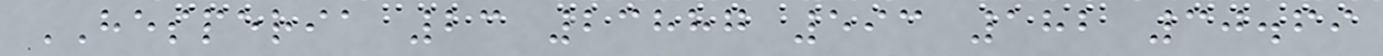HESPERIA 23 23887 593 182 30.69
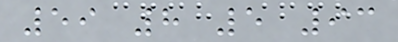59 8 5 93
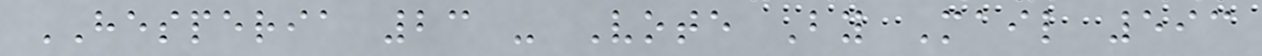HESPERIA 23 - Vote By Mail 593
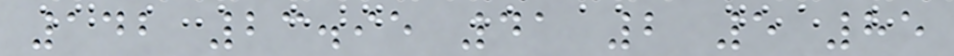142 23.95 41 2 5 85
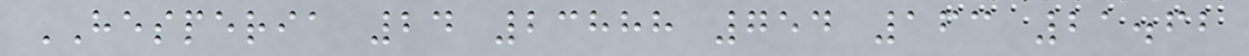HESPERIA 24 23888 754 163 21.62
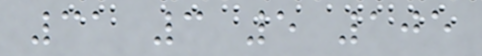31 3 5 105
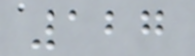127
